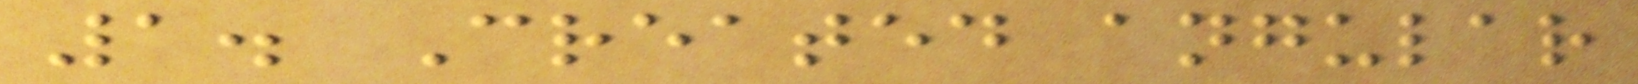1. Created angular
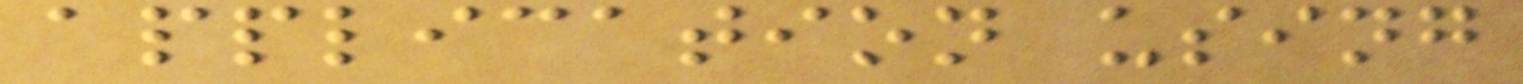application using
